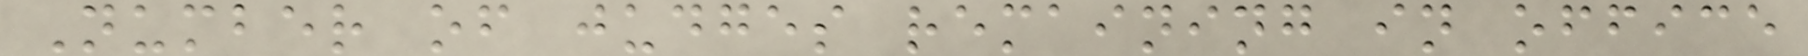Number of judges remaining in office
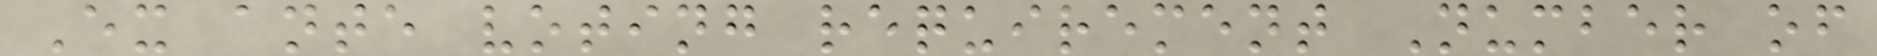Ex ante voting requirement Number of
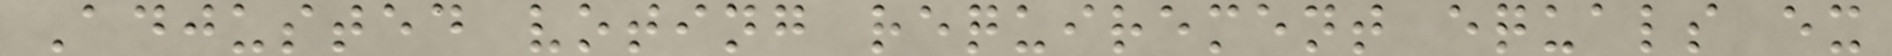Adjusted voting requirement equals ex
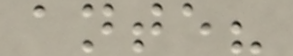ante?
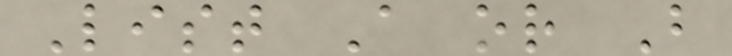List A or B
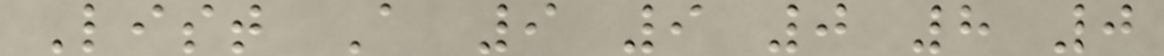List A 9 9 0 8 0
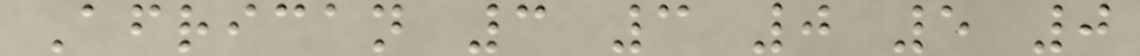African 3 3 0 5 0
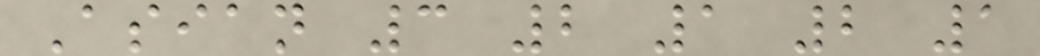Asian 3 2 1 2 1
